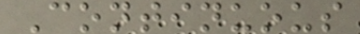Continuous
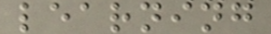learning
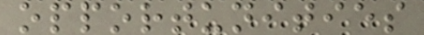opportunities
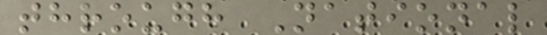through National
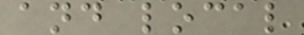and local
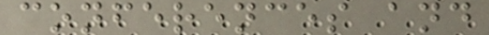conferences and
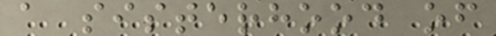a sisterhood of
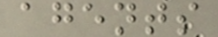agents
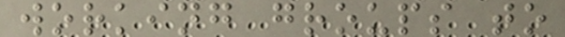working groups to
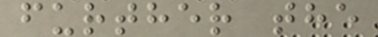further the
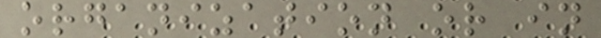organization or in
